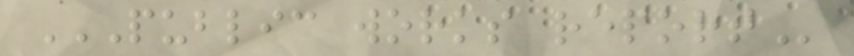PUBLIC WORKS REPORT
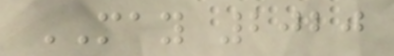MAY 2020
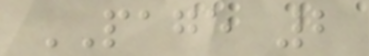PAGE 2
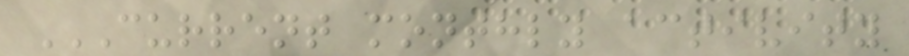CURRENT MONTHLY ACTIVITY
